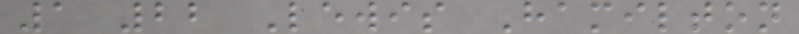1 22 Lewis Hamilton
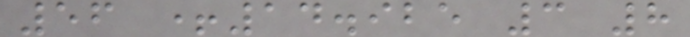56 +14.925 3 8
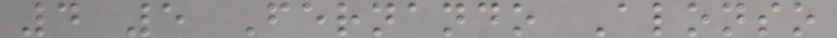4 5 Fernando Alonso
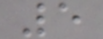5
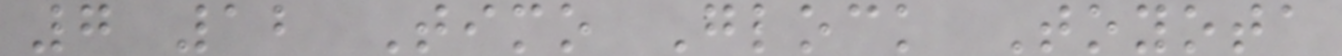7 12 Timo Glock Toyota
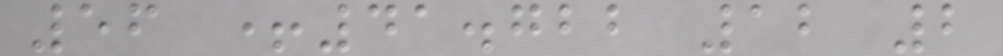56 +41.722 12 2
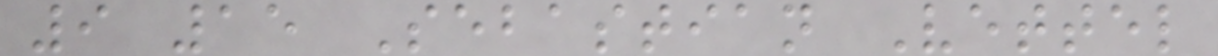9 15 Sebastian Vettel
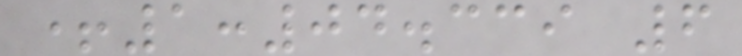+1:04.339 6
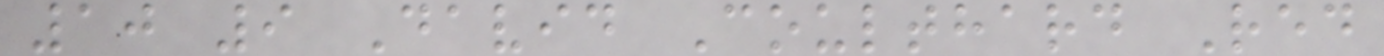10 9 David Coulthard Red
